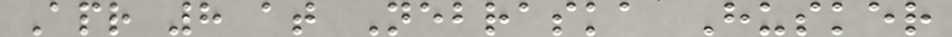Apr 8 at Nebraska Husker
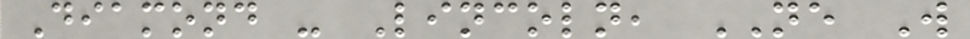Diamond - Lincoln, NE W
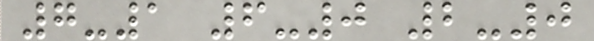7-1 6-0 2-0
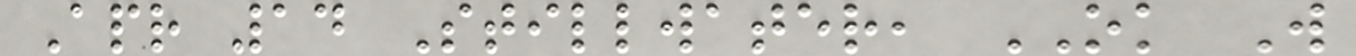Apr 14 Stillwater, OK W
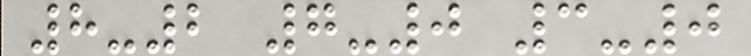8-2 7-0 3-0
